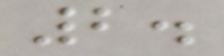2.
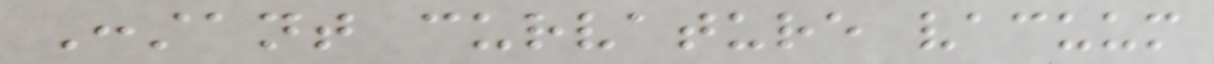Constant curvature vacuum
